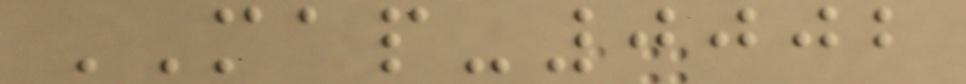MAP-0002
